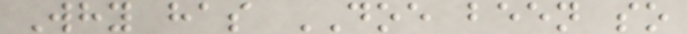Why has DOE been so
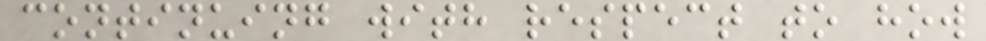continuing with respect to how
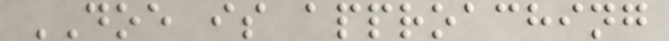DOE is approaching
